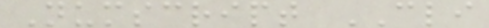Numscript CLI
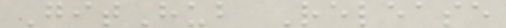GitHub Release
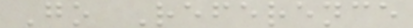Go Reference
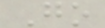Go
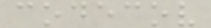codecov
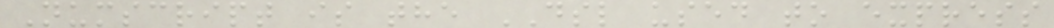Numscript is the DSL used to express
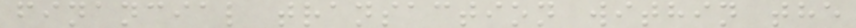financial transaction within the
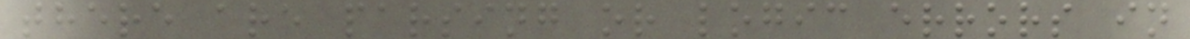there are parsing or logic errors in
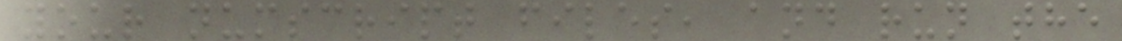your numscript files, and run the
